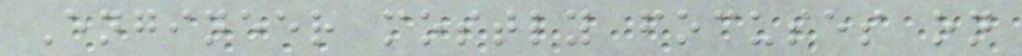Engineer mostly focuses on
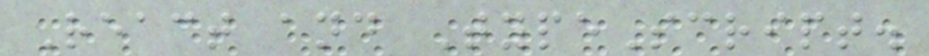React and TypeScript.
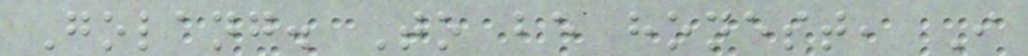Golang. To be honest, I
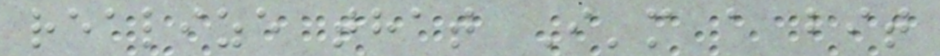realize that I'm a bit
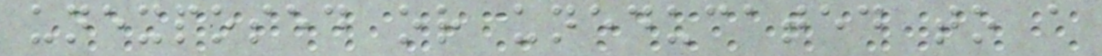unexposed or uneducated to a
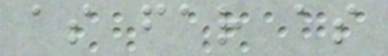as far as
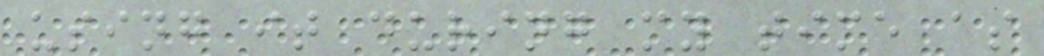using it during my time as
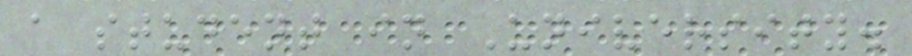a student in University.
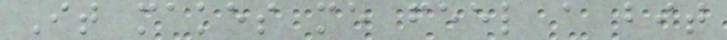It makes me feel a bit
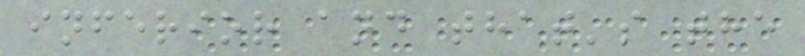inferior and that's the
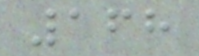168
